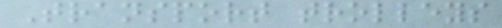Transport trolleys
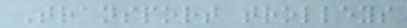Transport trolleys
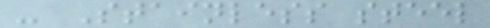- Stainless steel
